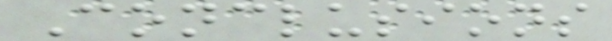Conclusions
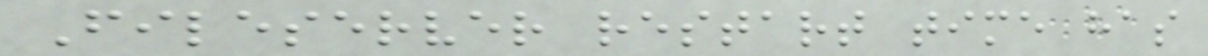Fileserver restart time has
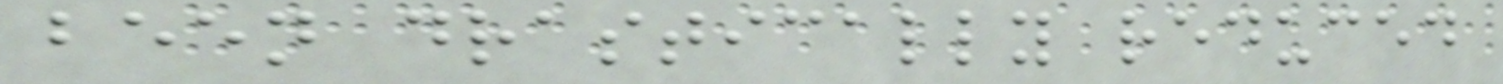been drastically reduced
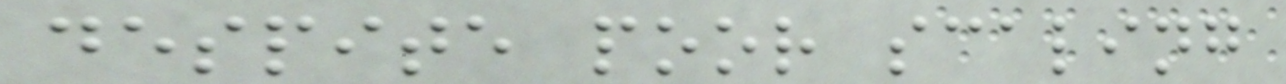despite poor scaling
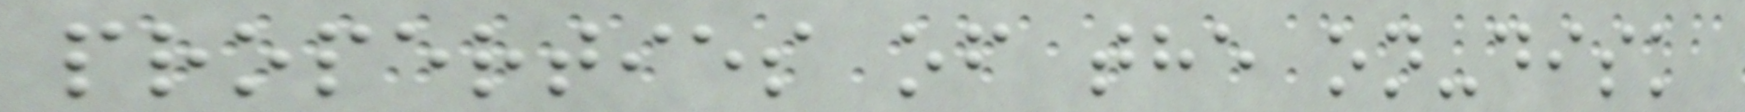properties of the on-disk
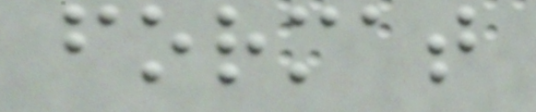format
